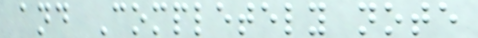and Completely note
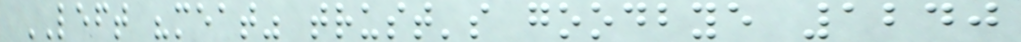LEFT "meat" trust's goodbye 1240
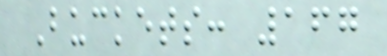Buckets: 167
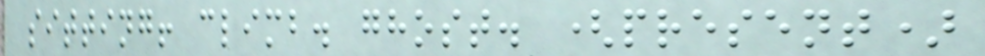sitting! climb. ghost. (present)
